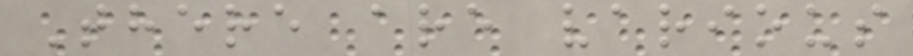There are various
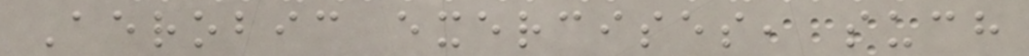Aerobic exercises, such
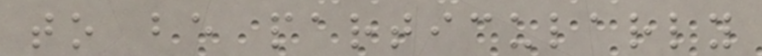to be particularly
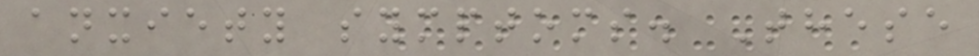anxiety symptoms. These
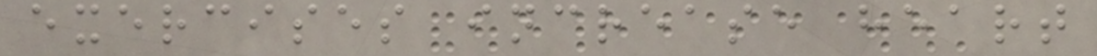exercises increase heart
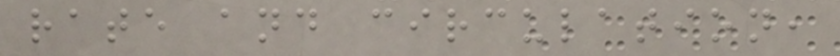rate and circulation,
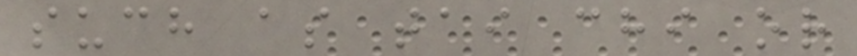such as tai chi or
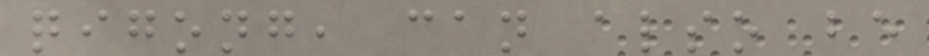qigong, can also be
